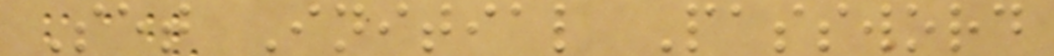Set Initial Password
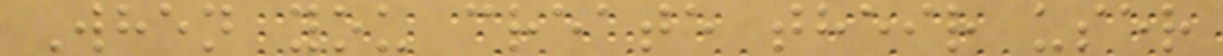When you create their user
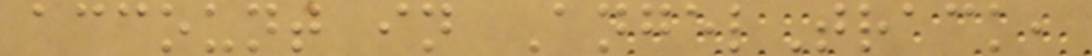account in AngelTrack,
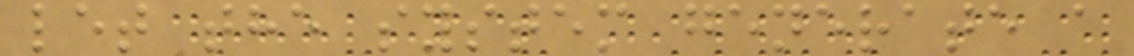let the system generate a
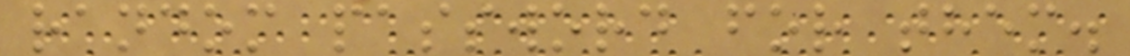random password for them.
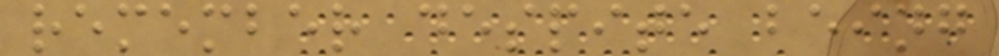remember despite being
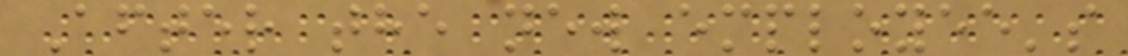After the new employee's
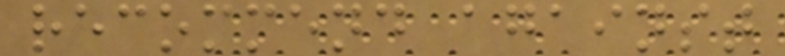recommend against
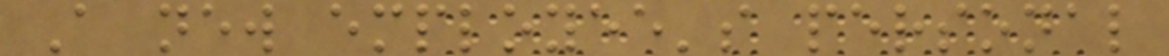A new employee's personal
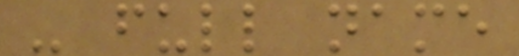- full name
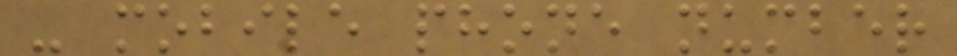- mobile phone number
